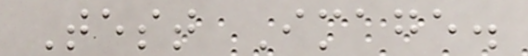Test Image.
